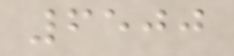6500
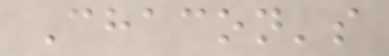Chacon's
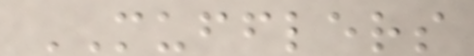MUFFLERS
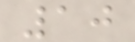10
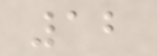12
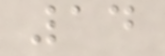14
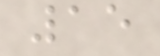15
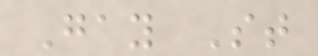Gay St
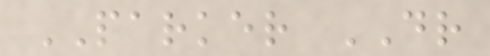PARKER DR
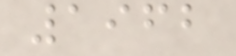1962
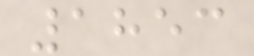1853
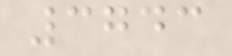3743
